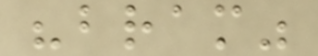"bram"
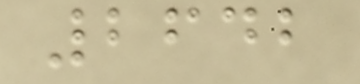2642
